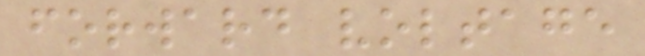forward voltage
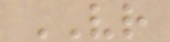VR
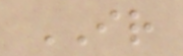IR
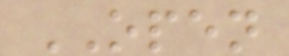OPEN
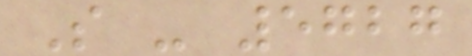S - 5727
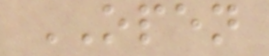OPEN
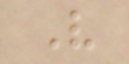V
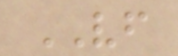VF
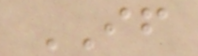IF
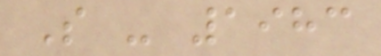S - 1983
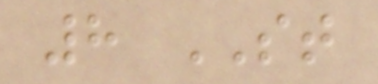8 ST
